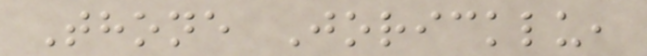Thone Joricklu,
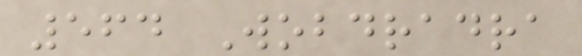564 Wobdradra
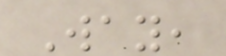Way,
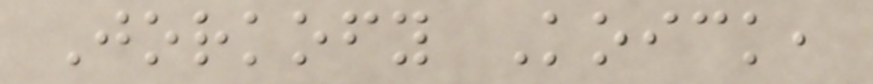Jorkofy Koick,
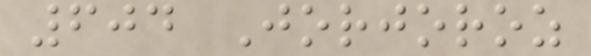604 Jorjoroz
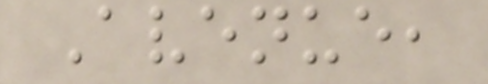Avenue,
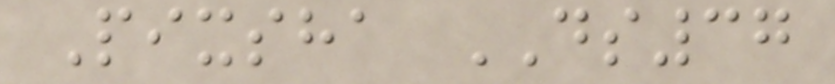Pixsha DS37
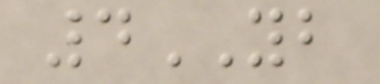4YB
